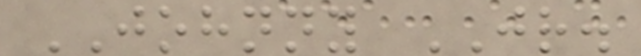JOHNNY JR.
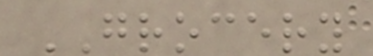GROCERY
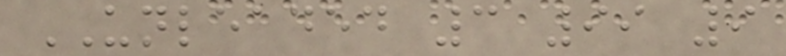UNLEADED 3 99 9
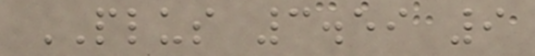PLUS 3.59 9
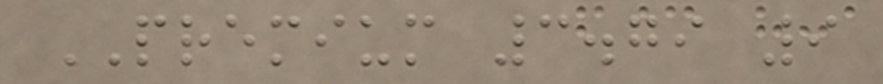PREMIUM 3.79 9
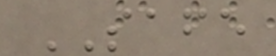SAFE
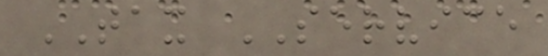TAX SERVICE
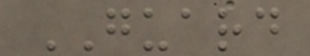GUARD
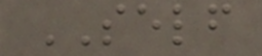SELF
